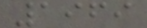1969
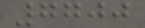7700
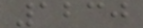1230
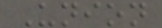Union
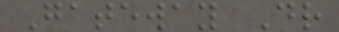Gateway Dr
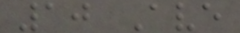10 Ave
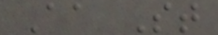Aa St
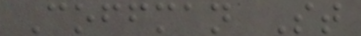Coffman St
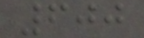600
